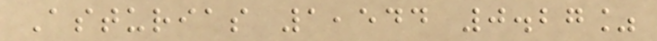Asturias 1,544 0.27%
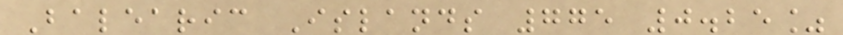Balearic Islands 775 0.25%
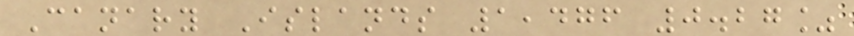Canary Islands 1,476 0.27%
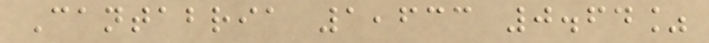Cantabria 1,633 0.64%
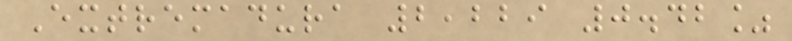Extremadura 2,229 0.42%
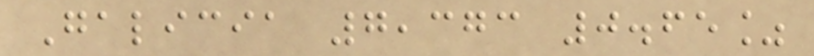Galicia 7,373 0.65%
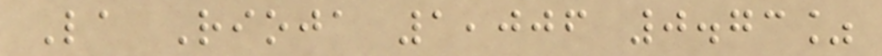La Rioja 1,006 0.73%
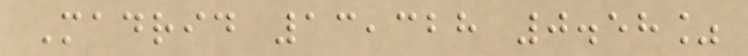Madrid 13,328 0.58%
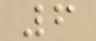6
